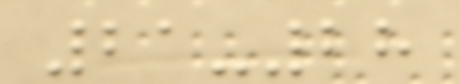21-28
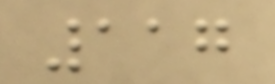117
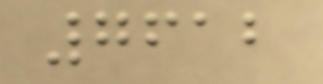7612
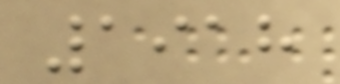1918
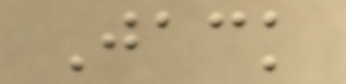Jack
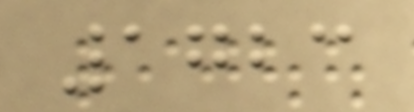1723
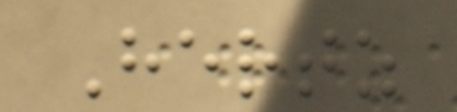Hertz
